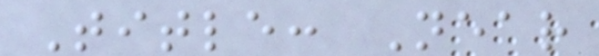Title: Near
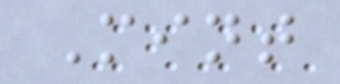Mint
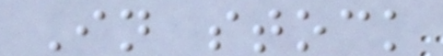In stock
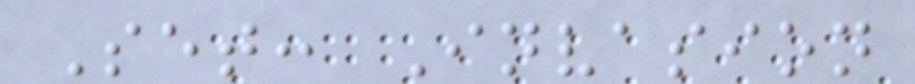Set: Invasion
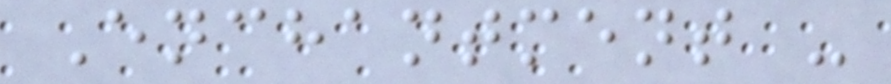Enchantment -
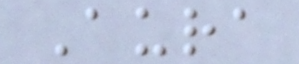Aura
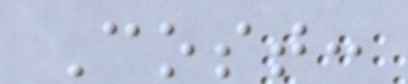Cost:
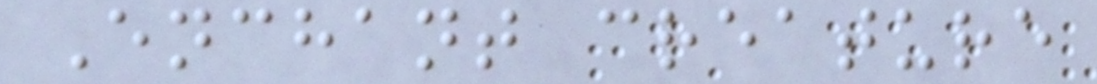Enchant creature
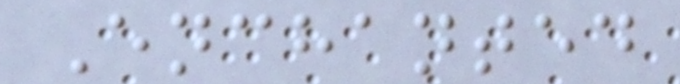Enchanted
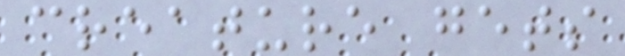creature gets
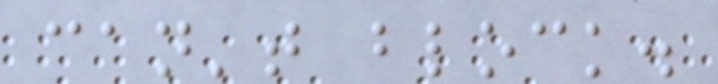can't block.
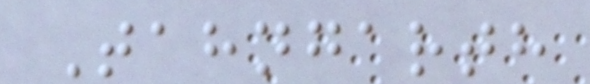Tahngarth
